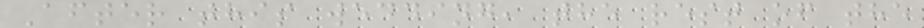After this wedding, the rest of the
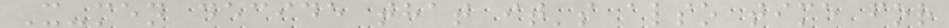X-men decide that it's also time for
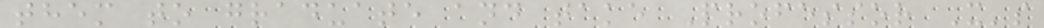them to graduate and take Professor X's
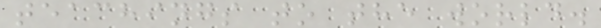teachings to the world.
